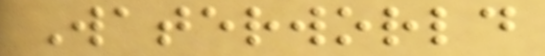Waterworld
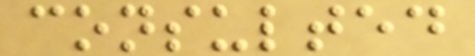consulted
